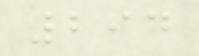294
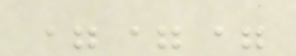===
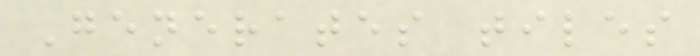Generates tiles
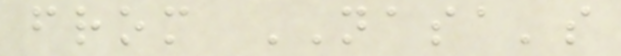from NASA's
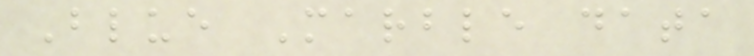Blue Marble data
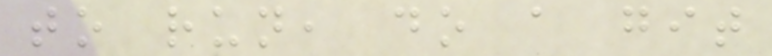to run, do a git
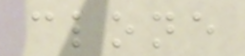clone
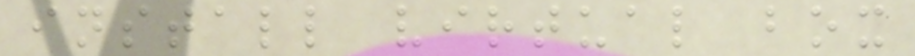install virtual box
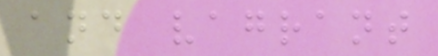and vagrant
